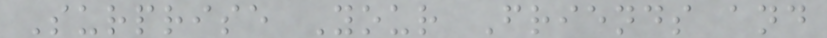Surprise Your Friends and
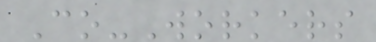Co-Workers
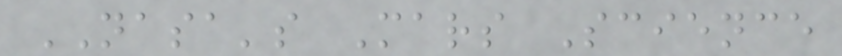NASA's Mars Science
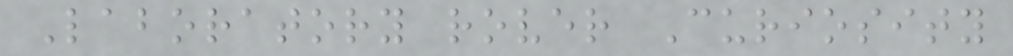Laboratory rover Curiosity
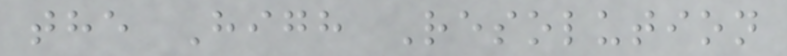the High Resolution
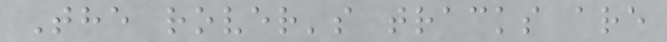The rover's tracks are
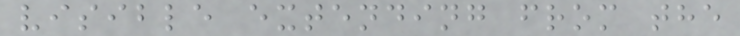visible extending from the
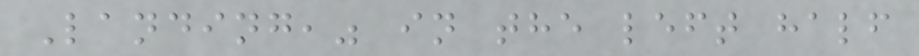Landing," in the left half
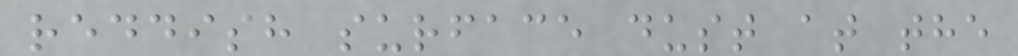reddish surface dust at the
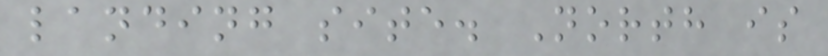landing site. North is
